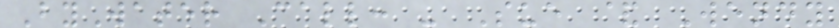ByWater Call: - Sue & Wendy
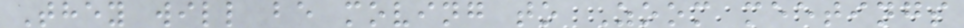They will be moving to Zoom meetings
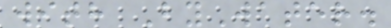with ByWater.
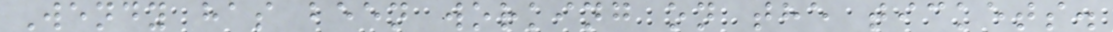Wendy has been working on the tickets.
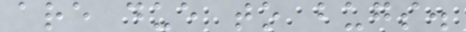are due to bugs.
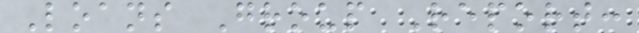Loans Group Report:
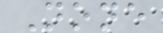None
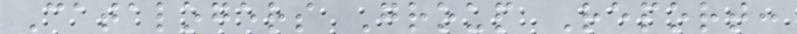Catalogers Group Report:
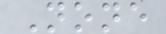None
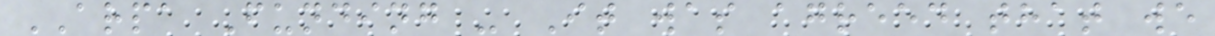ARPA Funding - It was agreed that we
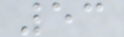53
